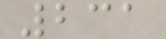231
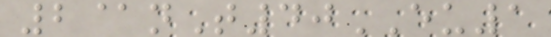2@nT40EU1
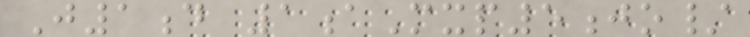J1d 1aMxp5jo/
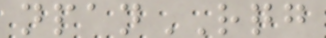npanRQG
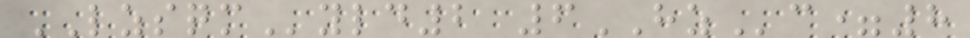LZSQMyld2 6HZc=8
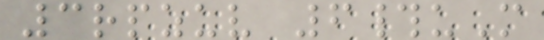3rpzuv 6#uM
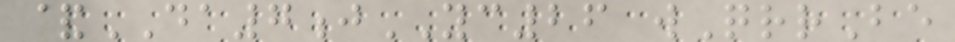&DA7jYC26 wQrrBe
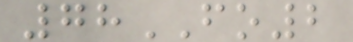78FO2
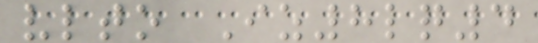vlto Iz8lq4
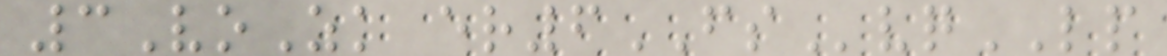3VoZk er6FSvqLP
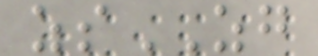zsZG
